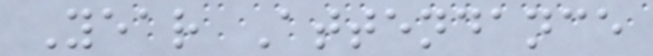Year Attendance
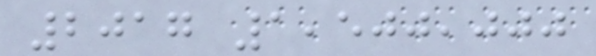2017 1,500,000
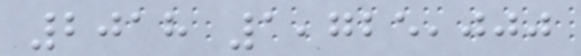2018 1,725,000
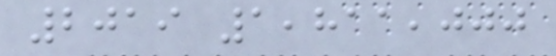2019 1,811,000
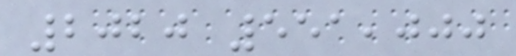2020 551,000
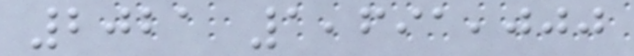2021 1,691,000
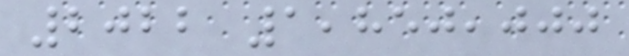2022 1,850,000
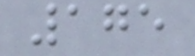175
